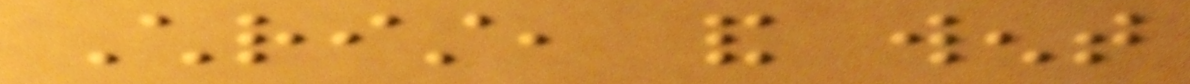Christ, and went
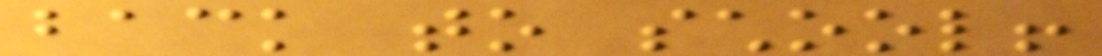back to school!
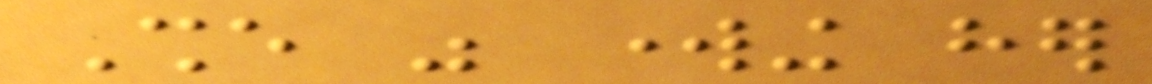She was working her
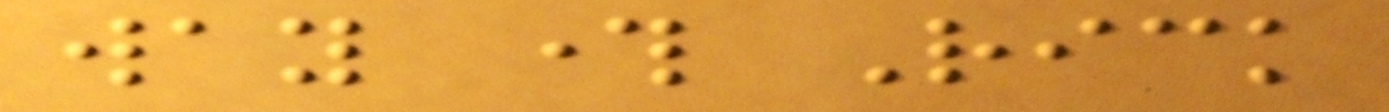way through Rick
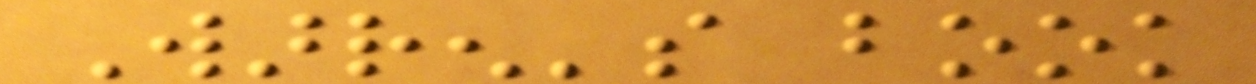Warren's book
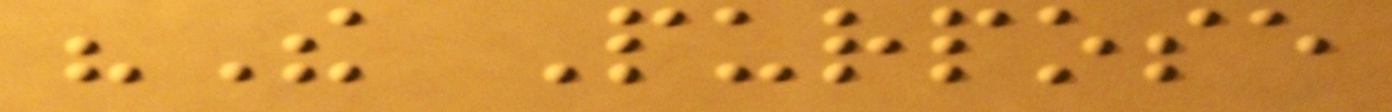"The Purpose
